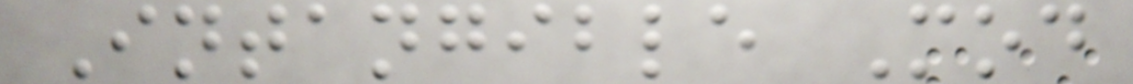Intangible Mod
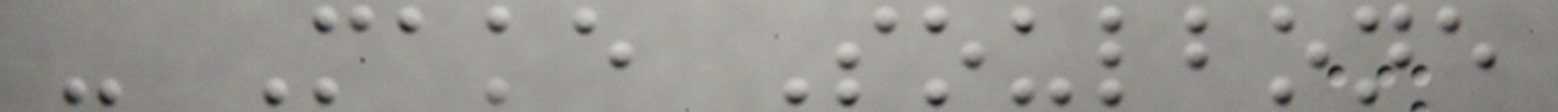- Make Soulbone
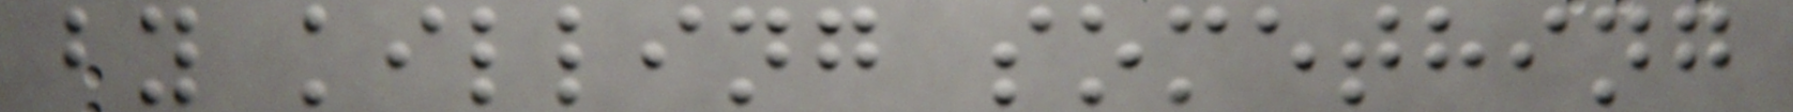by killing something
